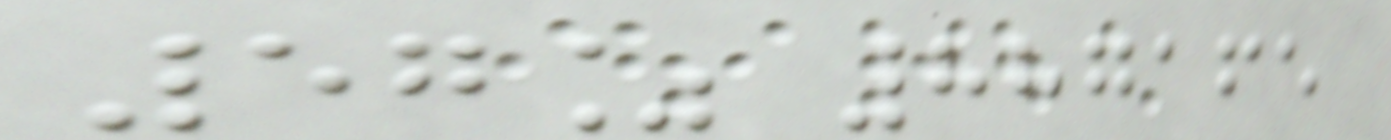57% 887165
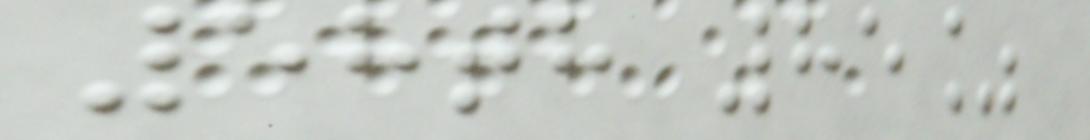58th 85%
